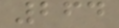264
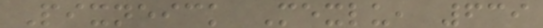Pixneick Mexlu, 639
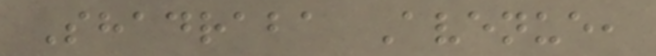Shadraba Avenue,
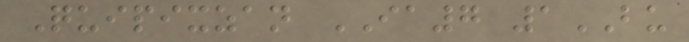Quipixzan IA7 1BU
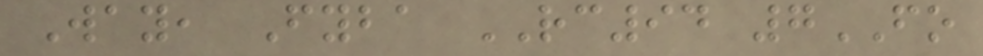Way, Fyba RC94 7FO
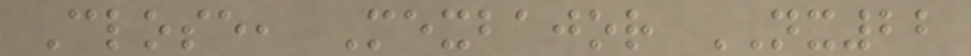Close, Mexbajor NX22
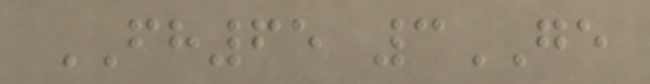FH65 3GE
